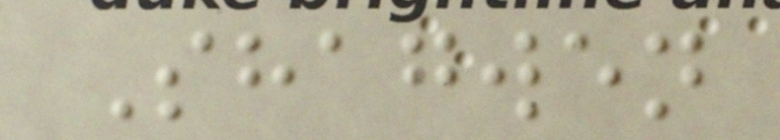Shagwen
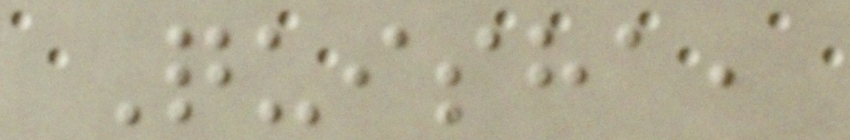Quisha,
